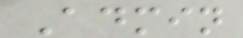Admin
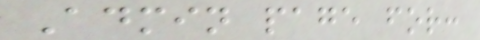Admin page for:
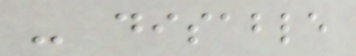- disable
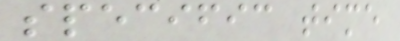specific time
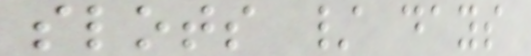slots / days
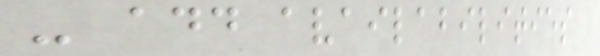- add availabilities
